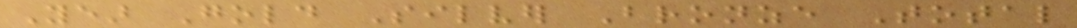Year Gold Silver Bronze Total
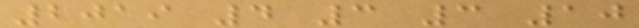2019 4 3 3 10
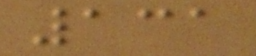131
